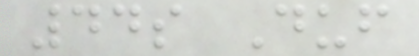44s Duf
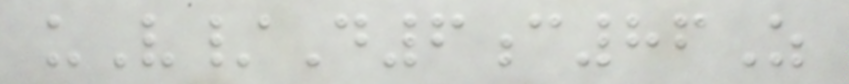uV/D6c86Z
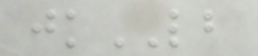jkLB
